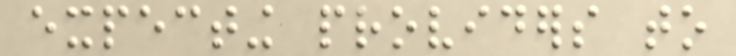expecting providers to
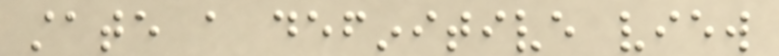state a definitive view
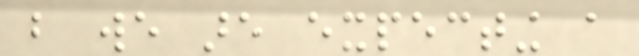but we are expecting a
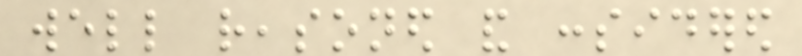well reasoned and considered
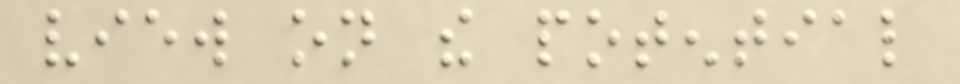view on the potential
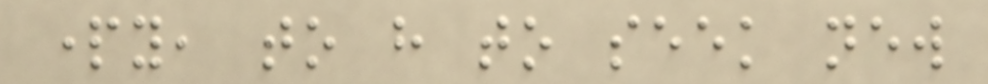party, to have to seek new
